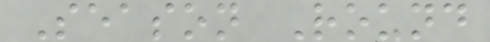Season Round
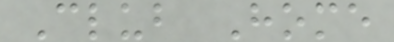Club Home
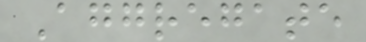Aggregate
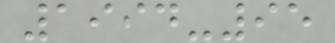1994-95
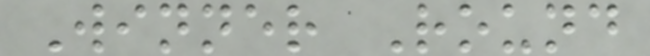Winner Round
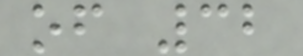of 32
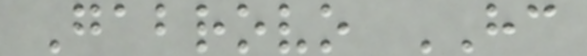Gabrovo HC
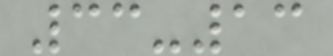33-13
